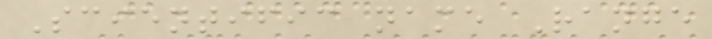Scientific name Range
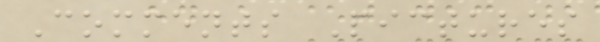Comments Pictures
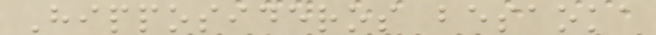Hipposideros besaoka
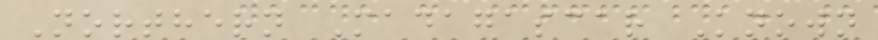Northern Madagascar Known
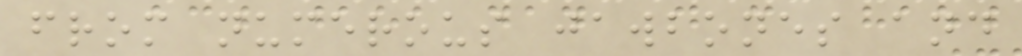from numerous jawbones and
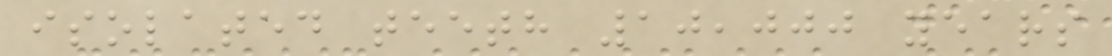isolated teeth 10,000 years
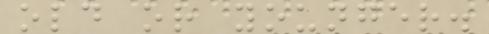old or younger.
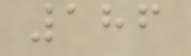186
